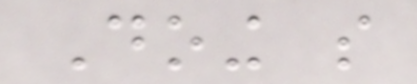Doing so
